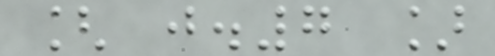[ j.7 ]
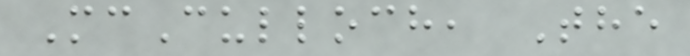McCulloch, The
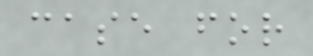case for
